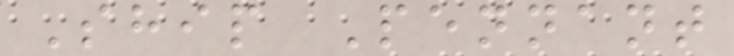Ship Pennant
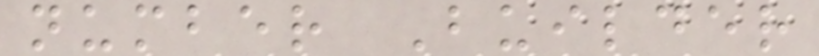number Builder
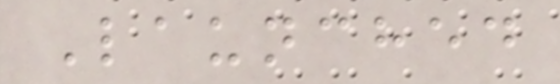Launched
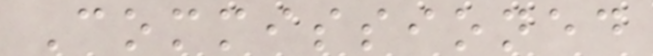Commissioned
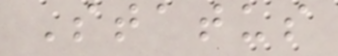Status
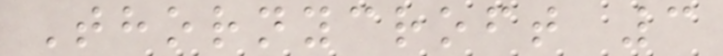Thornycroft 3
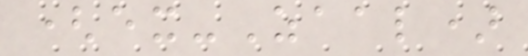(ex-Zaal)
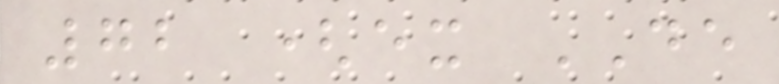72 (ex DE
